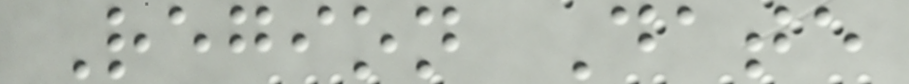Region Date
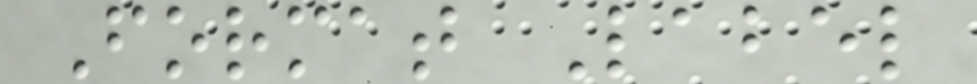Format Label
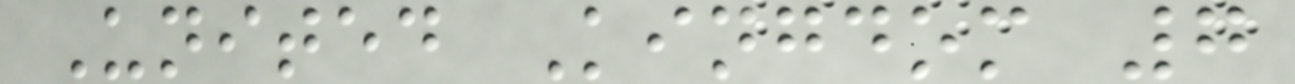United Kingdom 7
